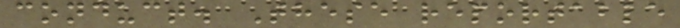conduct. These reportable
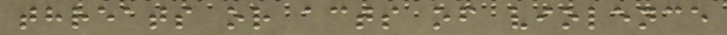threats or acts of violence
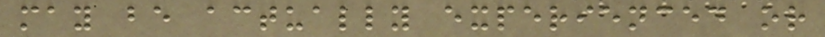may be actually experienced or
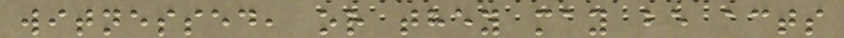witnessed, or they may be acts
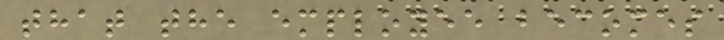that the employee becomes
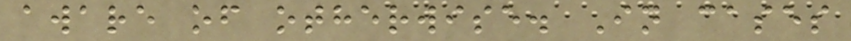aware of otherwise. In cases
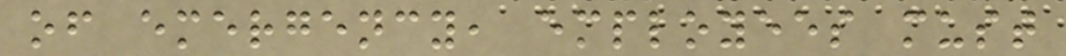of emergency, employees must
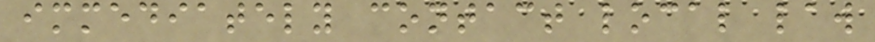immediately contact local law
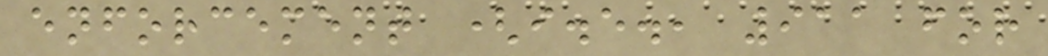enforcement (i.e., 911 for
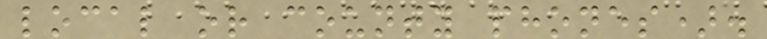local or county phones).
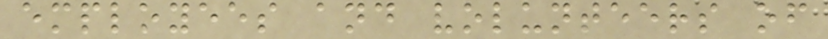employees and volunteers of
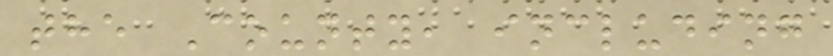the County, including
